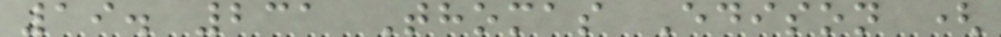19. 231 Thomas Edison (
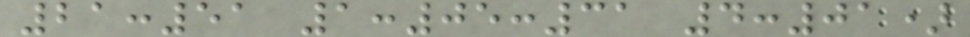21:51 1:05:31 4:01)
